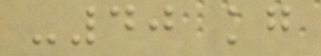-40 kg
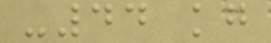-44 kg
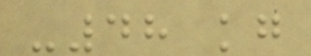-48 kg
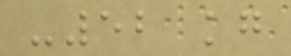-52 kg
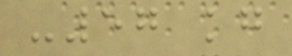-57 kg
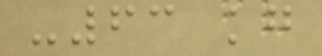-63 kg
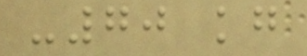-70 kg
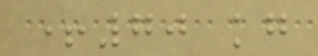+70 kg
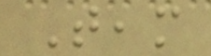Team
